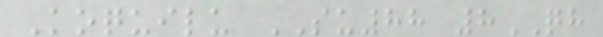Koquilu SU88 8QH
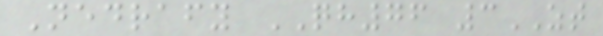Nedrafy QH76 3ZT
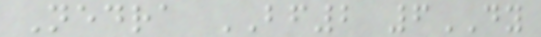Nedra BF2 6DY
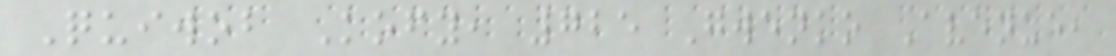Quiwob Kofy, 725 Gwenko Avenue,
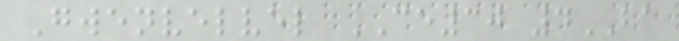Gwenvelvel CE30 4BA
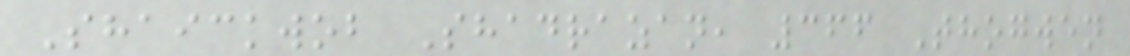Shaickwob Shadrazan, 366 Thogwen
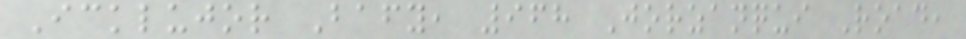Icklujor Bafy, 968 Jorzanqui Road,
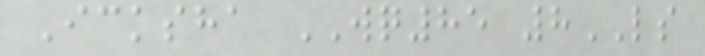Icksha WQ85 8LS
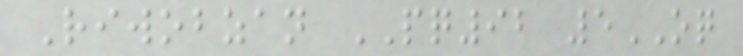Riwobzan PQ92 5OQ
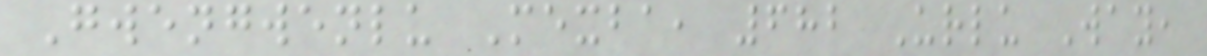Gwengwenlu Mexba, 682 Urlu Way,
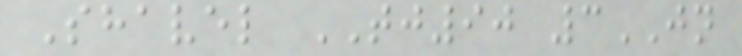Shavel TJ90 3JN
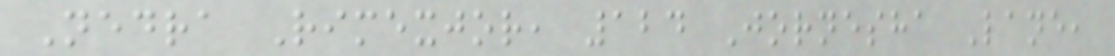Nedra Rimexjor, 124 Jornesha Lane,
